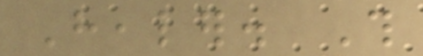Healer. This
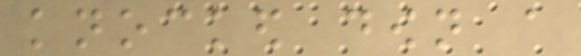knocked down a
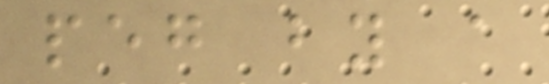peg by a
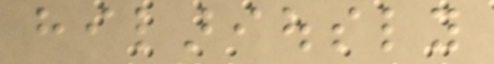hilariously
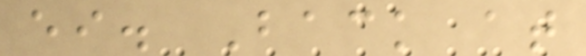either. Back at
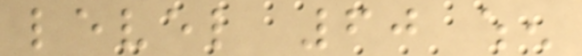level 60 when
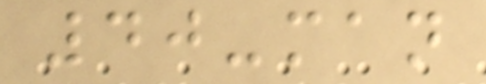40-man
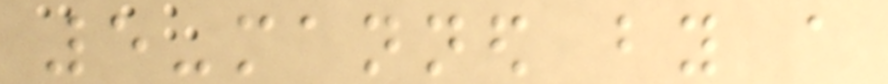5-manned by a
